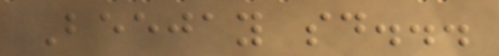Beejay said...
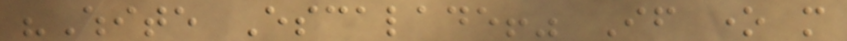"White Escalade!" If one more
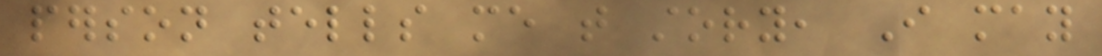person tells me that story, I may
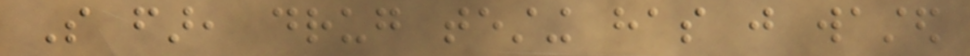So far, drug testing has just wasted
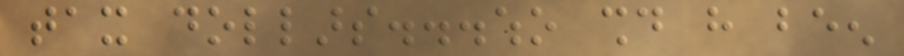tax dollars...who should have been
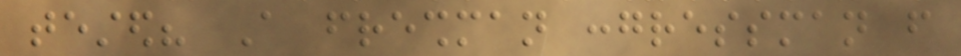tested? A freshman congressman from
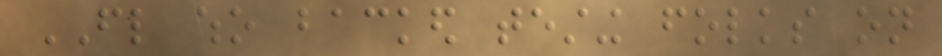FL who backed testing folks on
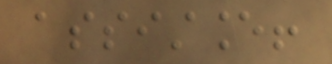assistance!
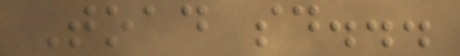Toad said...
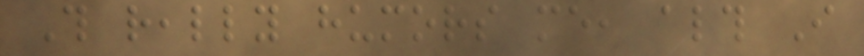This really humors me, although I
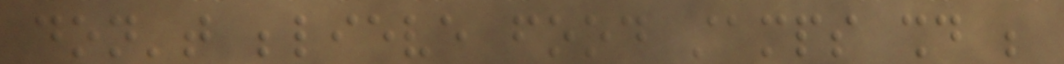don't believe food stamps should be
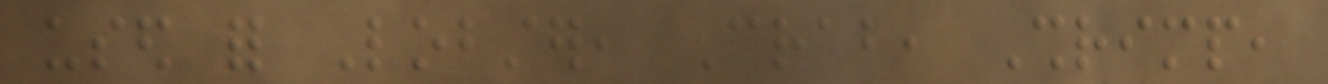used for Lobster, Crab, Shrimp,
